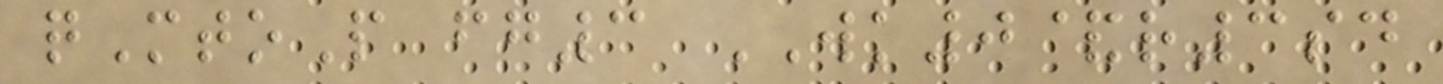qMtoP fg3 WK0&r3sd
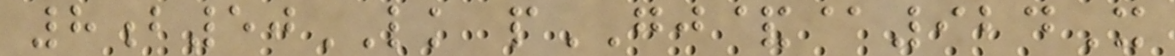8b50LK pGJ&@924X
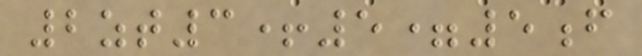2zt3+5=5f
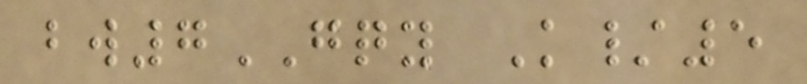bw7GQY K/5
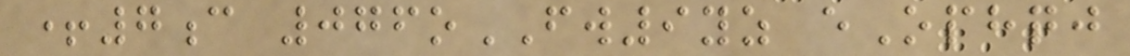+7c 076oFW9yz eOphqj
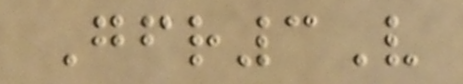Gfr3V
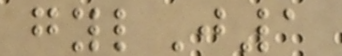gylJ1
